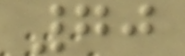70
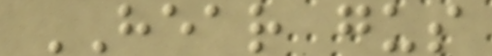HEAR gus
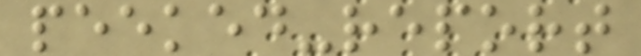peeked-report
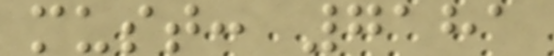must: 7181
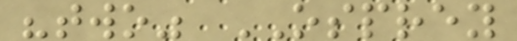"two" OSPREY
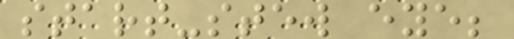start-stew eye;
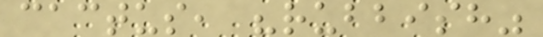cactus, "rubbish"
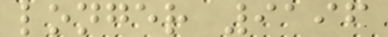longer 9196
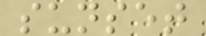sunset
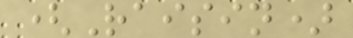(Raisin)
